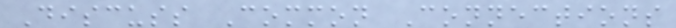Discuss Common Connections
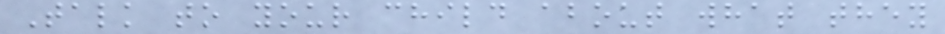Talk to your child about what they
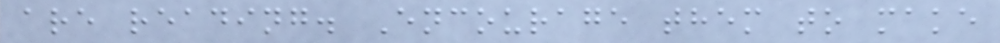are reading. Encourage them to make
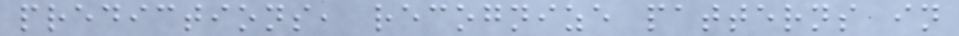predictions, recognize patterns in
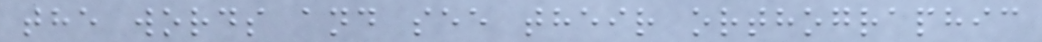the words and see their orthographic
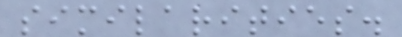similarities.
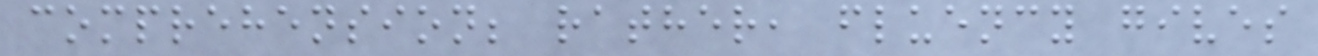comprehension; rather, fluency gives
